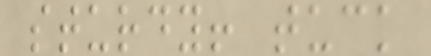sturdy! tuck
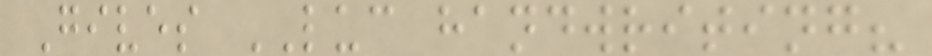Gives LUC handwriting?
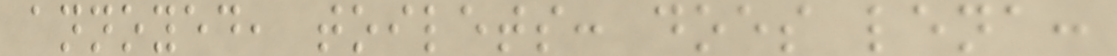annoyed, toilets: does lena:
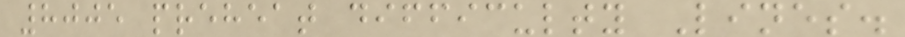8005 preheat difficulty Lines.
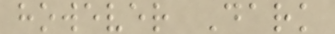however Dark
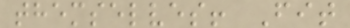themselves! Fit
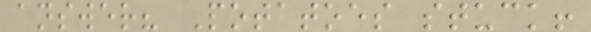answer? Potatoes stuck!
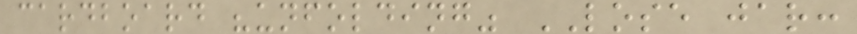cardboard "unfolding" LOSE jar:
